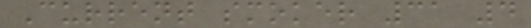Current smoker 31 4
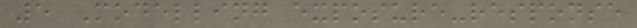5 Modelling exposure-response
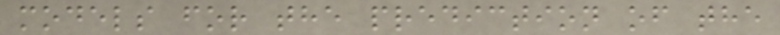models for the prediction of the
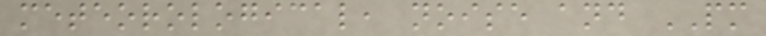meteorological, noise and PM
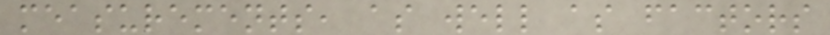measurements, as well as factors
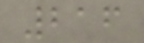216
